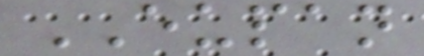EUPAN
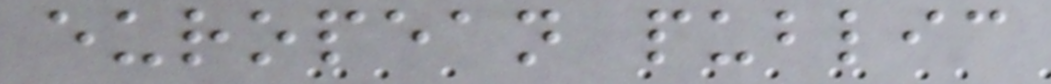european public
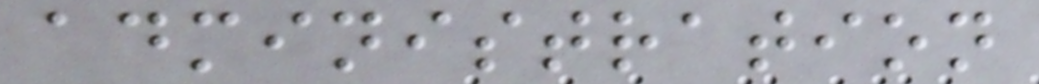administration
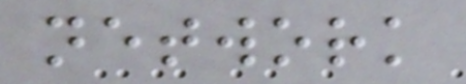network
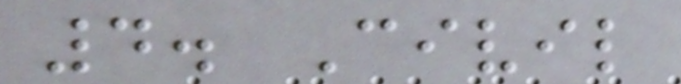4. Civil
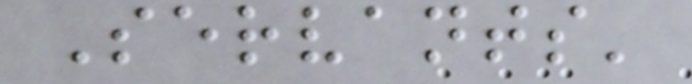Servants'
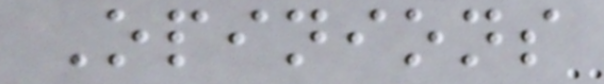Opinions
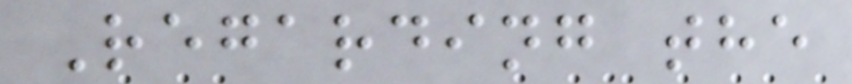Regarding the
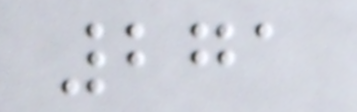271
